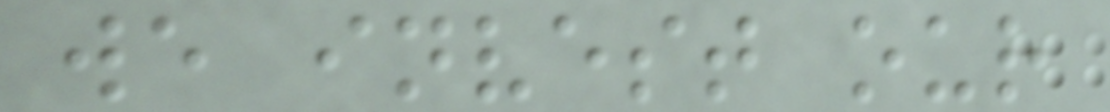we invest our
